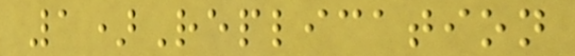1)Replication
